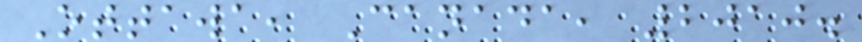Ottawa, Canada, 2010.
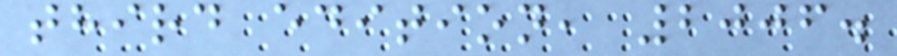third edition, 2006.
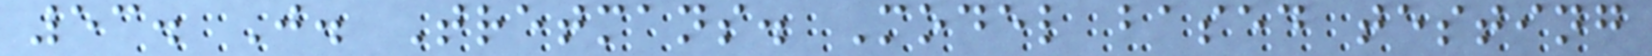53. J. Tretmans. Model based testing
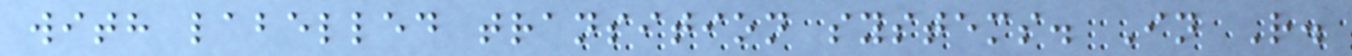with labelled transition systems. In R.
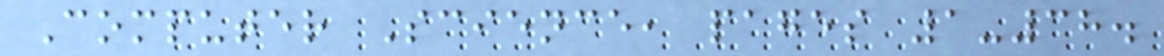Computer Science, pages 1-38.
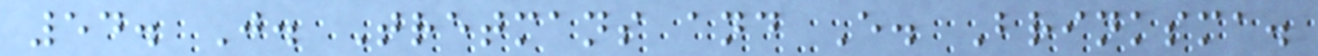54. J. Tretmans and E. Brinksma.
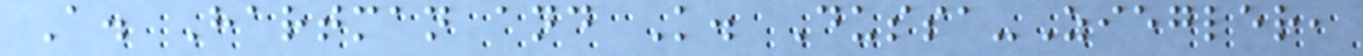A. Hartman and K. Dussa-Ziegler,
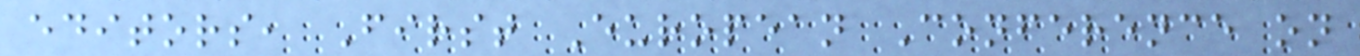editors, First European Conference on
